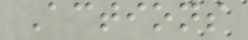Actions
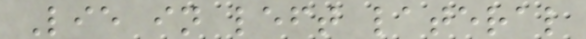Lie in left lateral
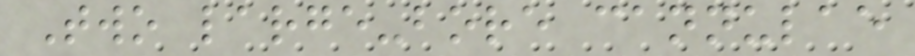Two large-bore cannulae
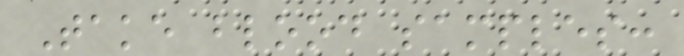Take blood samples:
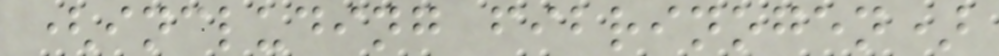(including fibrinogen)
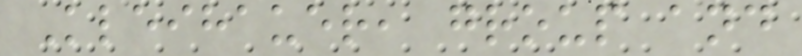Kleihauer, group and
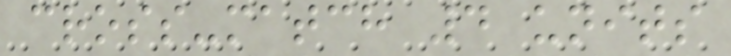cross-match 4 units
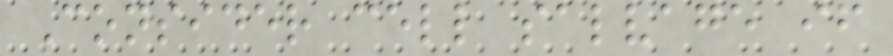Consider cell salvage if
